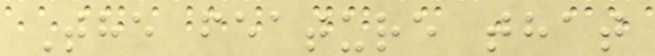The feature that
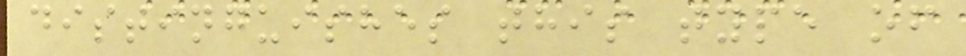distinguishes this type of
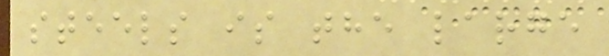steels is the large
